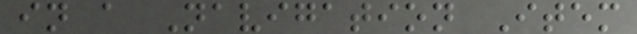in a Navigation Item
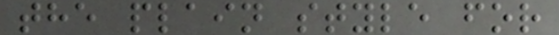the plain style for
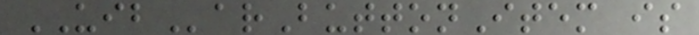UIBarButtonItem is
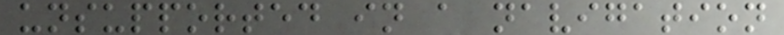unsupported in a navigation
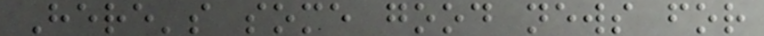Here's some good news for
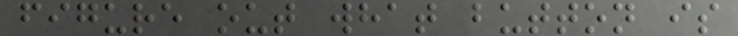figure out what button is
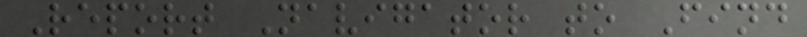Report Navigator to Find
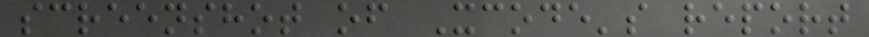screenshot of Xcode's report
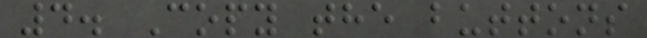4. Copy the buttons
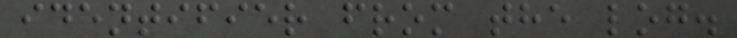identifier from the log.
